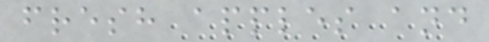fresh apples and
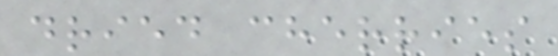dried cherries
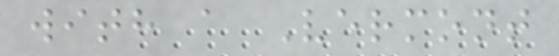with a Vermont
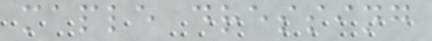maple dressing
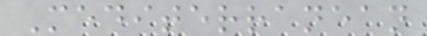Mediterranean
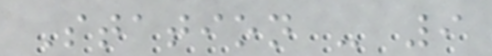Station - 9
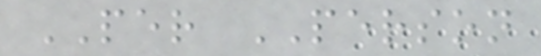PER PERSON
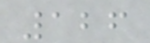126
